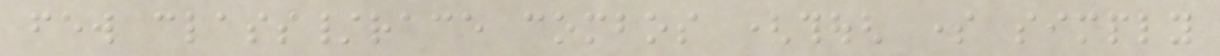few class/race combos (though some simply
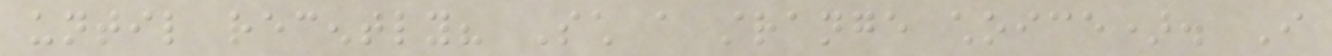until recently? Such a strange choice). I
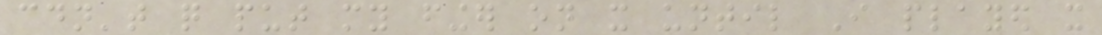couldn't quite put my finger on it until I played it
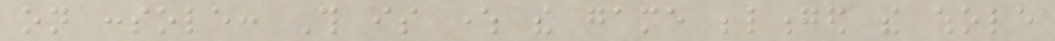on console: This is where the game belonged the whole
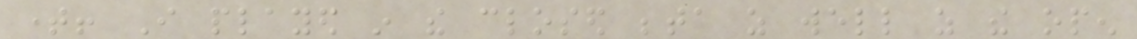time! I played in the closed beta as well as the open
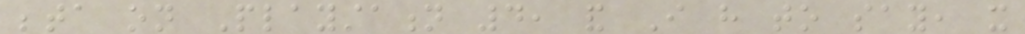beta on Playstation 4, and I have to say, it
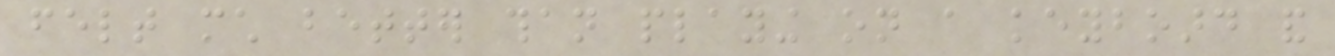felt much better than playing on a keyboard and
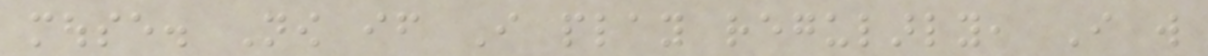mouse. Now if I play regularly, I will
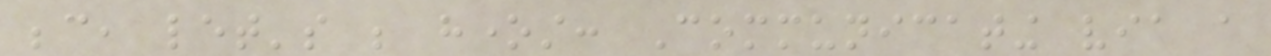because, let's be honest: Communicating via a
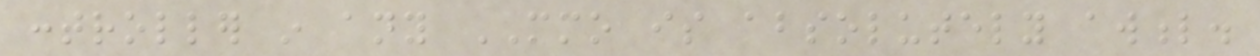controller in any MMO is absolutely awful.
